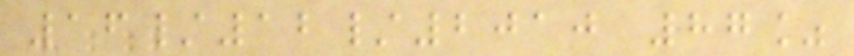16/12/2010 87%
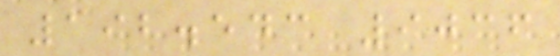192.543 9036
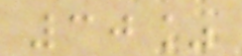30%
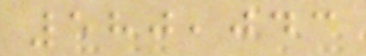580,043
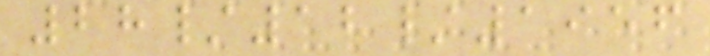28/12/1956
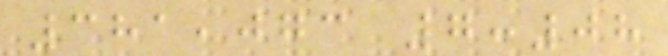381,073 7:08
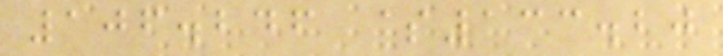106.246 $133.20
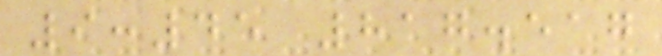9:45 817.517
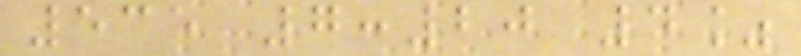535 7:20 4%
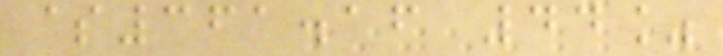$361.16 44%
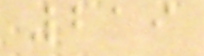219
